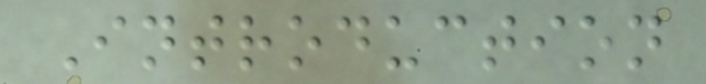Introduction
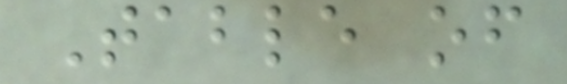Table of
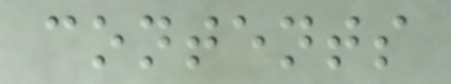contents
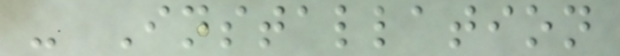- Installation
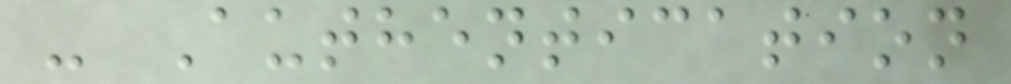- Authentication
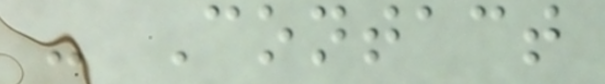- Contact
